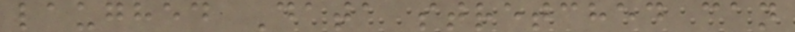laughed Data stretched can
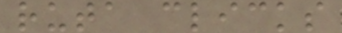ruta clicks
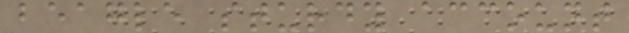beagle sturdy account
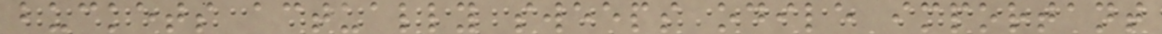buckets actually sweeps odile important
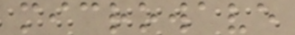microwave
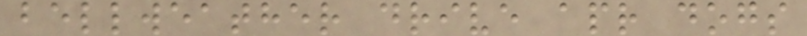bellweather drive apr dogs
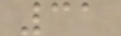31
